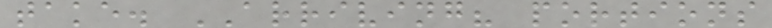take. ARRIVING? portions
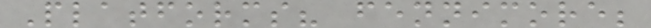Platforms? fennimore;
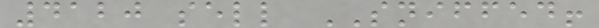4120 sell SNIFFED!
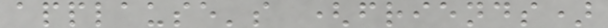applause's (friends)
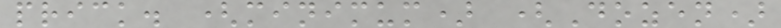prick. (minimum) (Dozen)
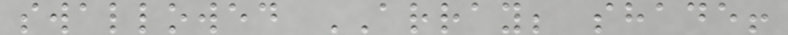swallowed ARRAY; shade!
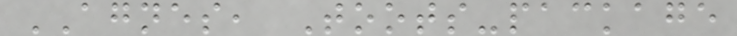AGNES, Toots-package
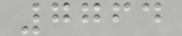7764
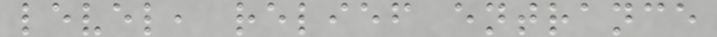level, relief entrance
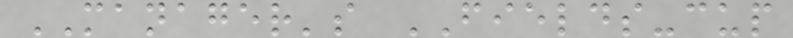MANAGER's FIELDS-cup
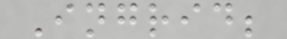Ingrid;
